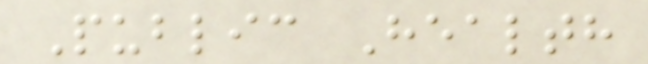Public Health
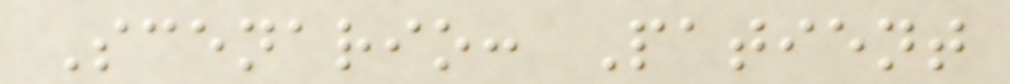Scenario: Patient
